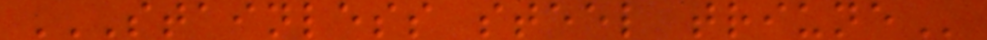STAINLESS STEEL TRIUNE
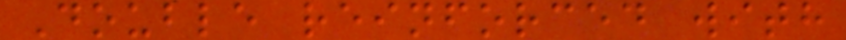Double reinforced with
